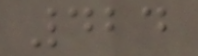424
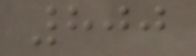800
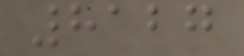8127
